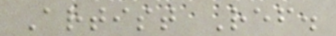Artist Ref.
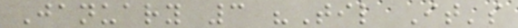January 3 "Til It's
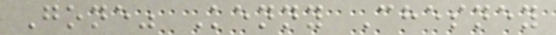Gone" Kenny Chesney
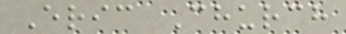Eric Church
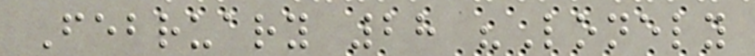February 28 "Lonely
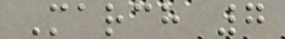March 7
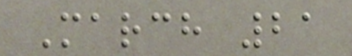March 21
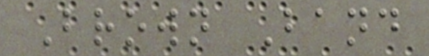Brown Band
